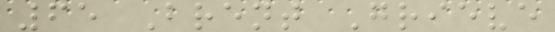65 Brent Grieve
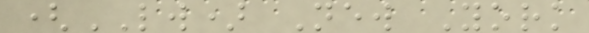(LW) New York
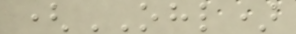(OHL)
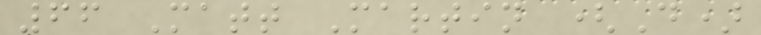66 Matt Martin (D)
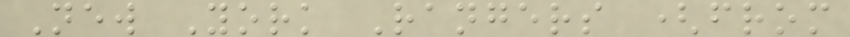New York Rangers (from
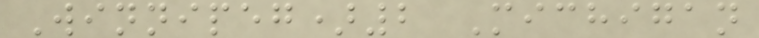Winnipeg)2 Michigan
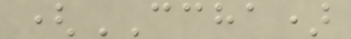(CCHA)
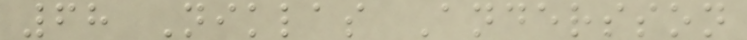68 Niklas Andersson
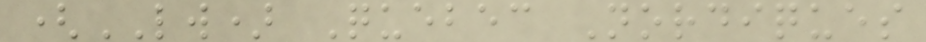(LW) Quebec Nordiques
